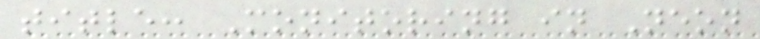title: Monitoring in Neon
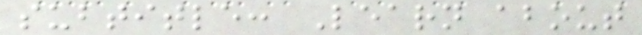subtitle: Learn about
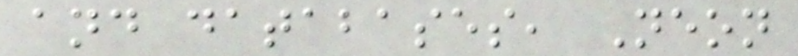and databases, Neon
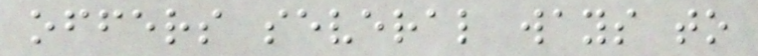offers several ways to
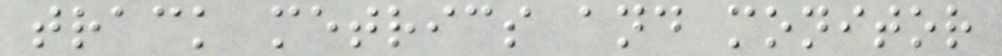track metrics and monitor
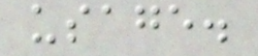usage.
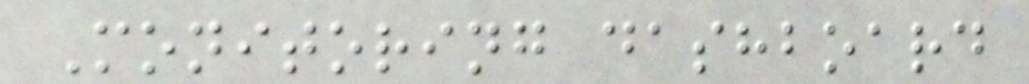Monitoring dashboard
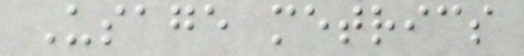Usage metrics
